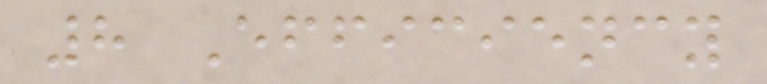8 Efficiency
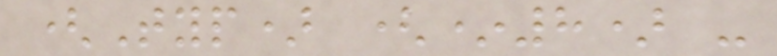(Typ) (*8) -
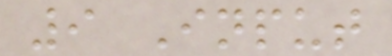9 Input
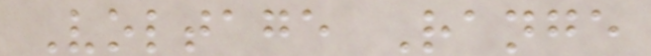Voltage Range
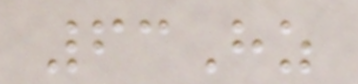63Hz
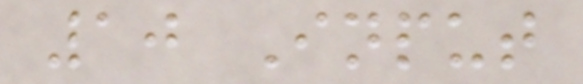10 Input
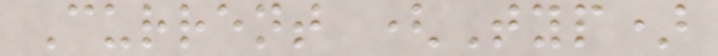Current (Typ)
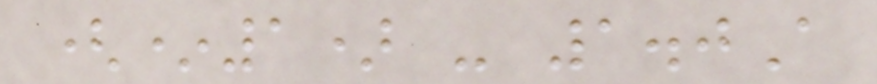(*1) - 1.0A
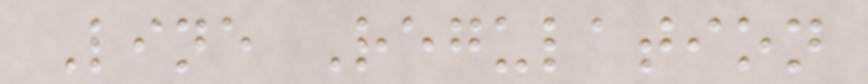Line Regulation
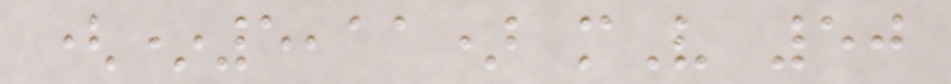(*5,11) mV 50
